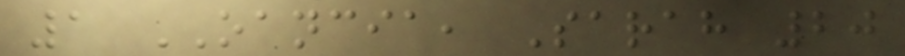1 OANCIA, Sarah 20
